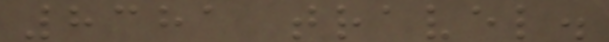8381 travel.
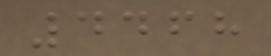4468
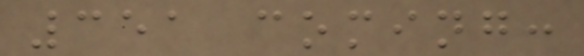351 coming:
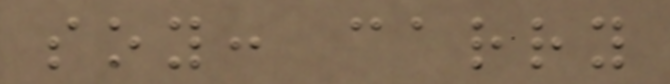soy: carry
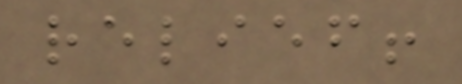relief!
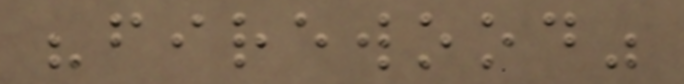"firewood"
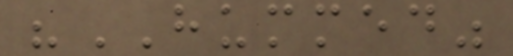"HUMMED"
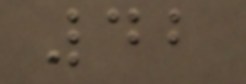42
